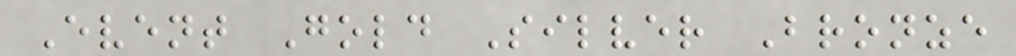Event Gold Silver Bronze
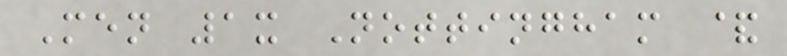Men 1x Nottingham &
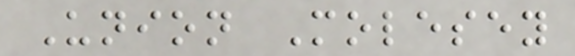Union Molesey
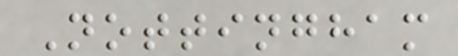Nottingham
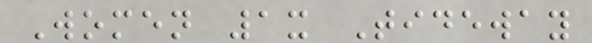Women 1x Tideway
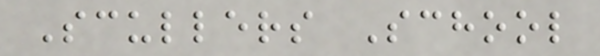Scullers School
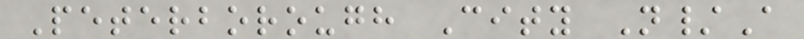Peterborough City N/A
